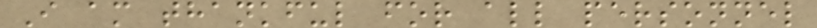I am thankful for all personnel
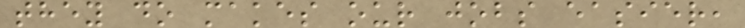they do makes our jobs easier,
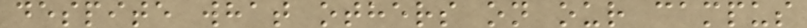despite what others on our campus
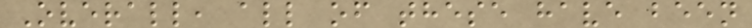Overall, all of these have been
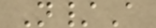N/A
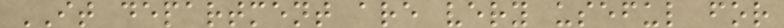IT department are very useful for
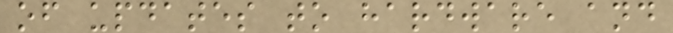of updates to hardware and
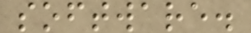software.
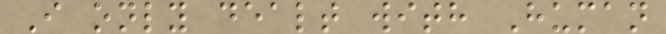I only dealt with Human
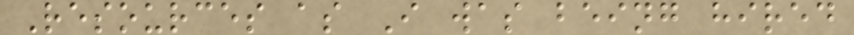Resources as I was being hired
